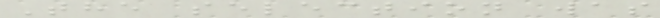The selection was
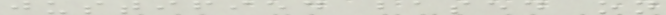justified based on
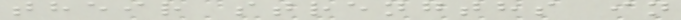their strengths in
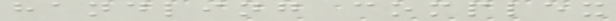handling complex
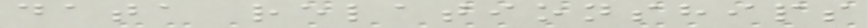data relationships
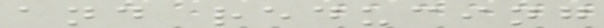and reducing
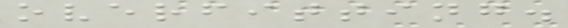overfitting.
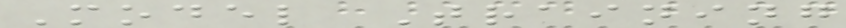Model Training
